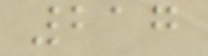217
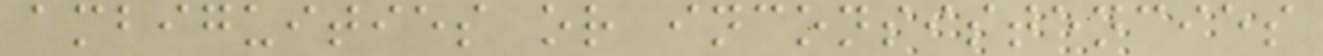ambiguities or inconsistencies
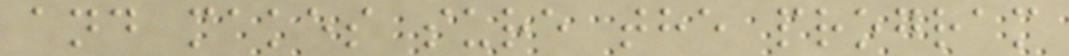and makes sure the program
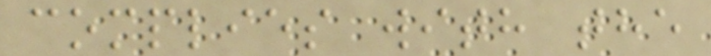complies with the
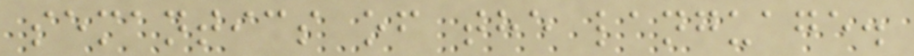semantics of the language.
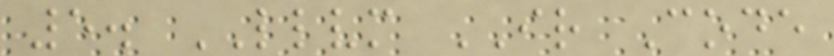5. LLVM IR Code
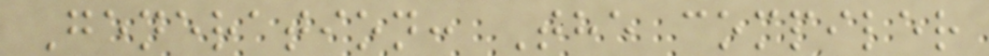Generation: The compiler
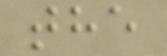the
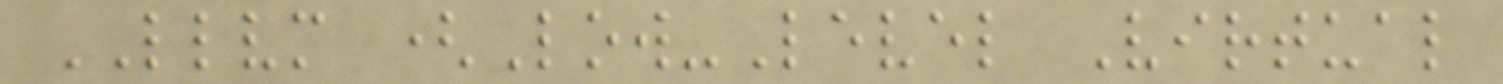LLVM (Low-Level Virtual
